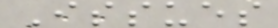Issues
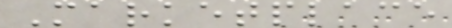Marketplace
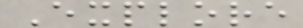Explore
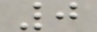0
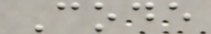Code
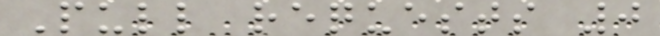Pull requests 0
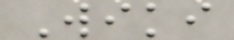Wiki
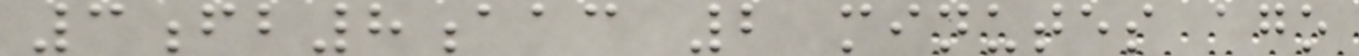3fb8aac 2 minutes ago
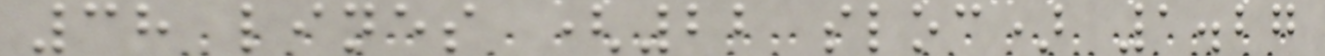38 lines (22 sloc) 1.27
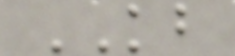KB
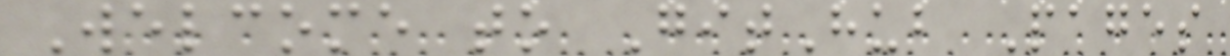Welcome to GitHub Pages
